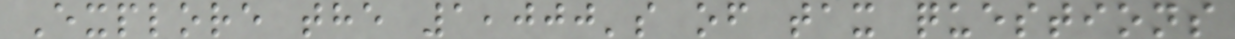Explore the 1,000's of tax questions
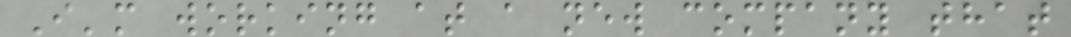I'm working at a new company that
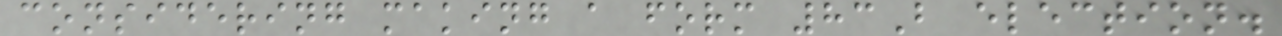considering making a form 83B election.
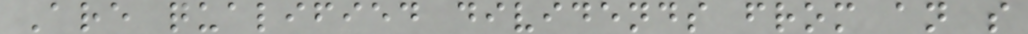Are qualified dividends from an s
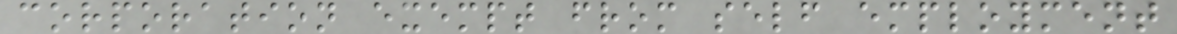corporation exempt from self employment
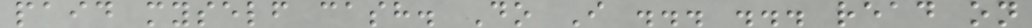paid myself cash. Do I ... ... read on
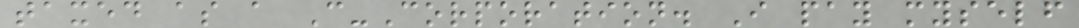taxed as a C-Corporation. I pay myself
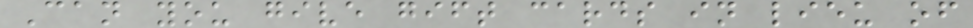Can you give gift cards in lieu of
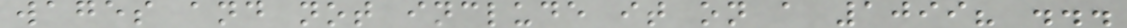wages and not include it on a 1099? ...
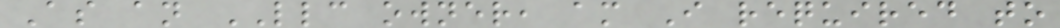As an LLC owner, am I required to
